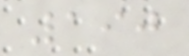190
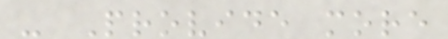- Provide more
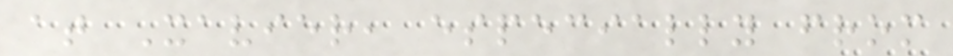at Xavier, especially from
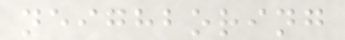neighboring
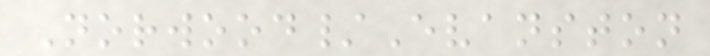Norwood/Evanston
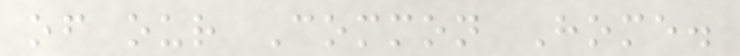of our Common Home.
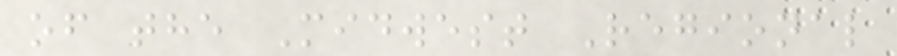of the Midwest Regional
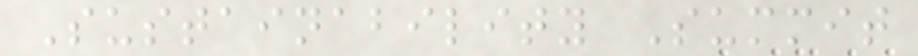Sustainability Summit
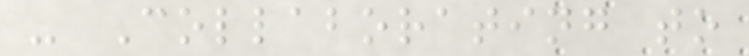- Collaborating to
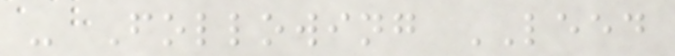- Following LEED
